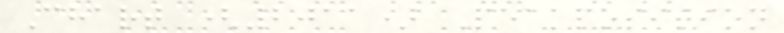Chart (2011) Peakposition
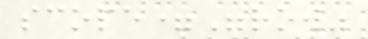scope="row"
